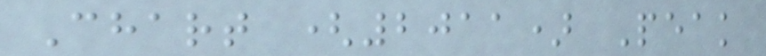Chart (2011) Peak
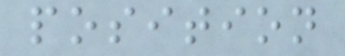position
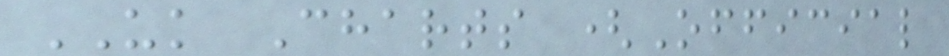UK Charts (Official
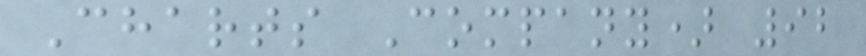Charts Company) 92
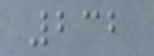232
